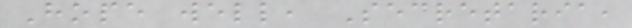Hope well, Secretaria,
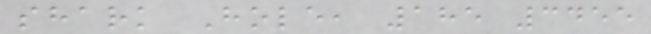shark Hole, 185 3455
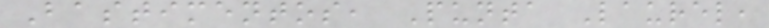Bastimentos, Punta Laurel,
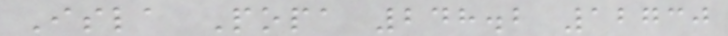Isla Popa 248.2 12730
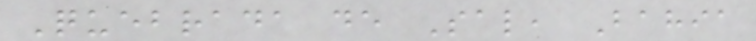Quebrada de Sal, Bahia
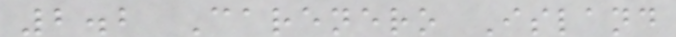2.2 Carenero Island
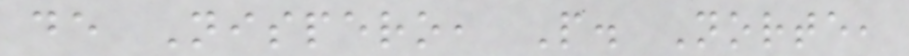de Nispero, P. Norte,
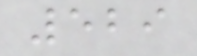529
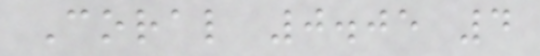Coral 0.05 4
